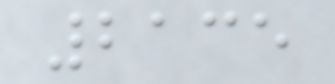2135
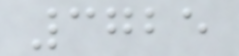3725
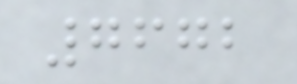7672
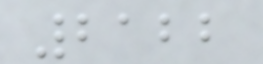2122
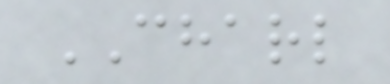CHARL
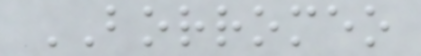BORROMEO
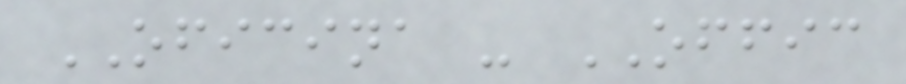OFICINA - OFFIC
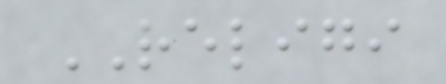RELIGI
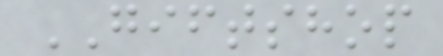GIFTSHOP
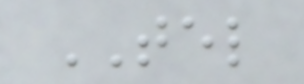TEL
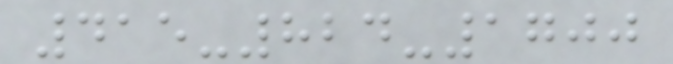415-824-1700
